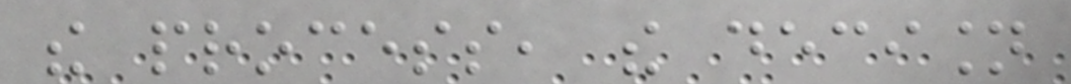the process, the decision
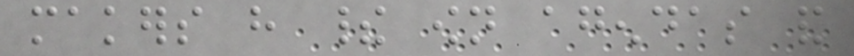makers have their own agendas and
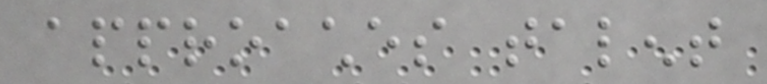approaches talent
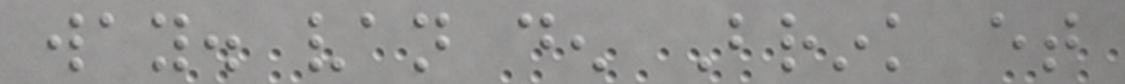way. van den Brink et
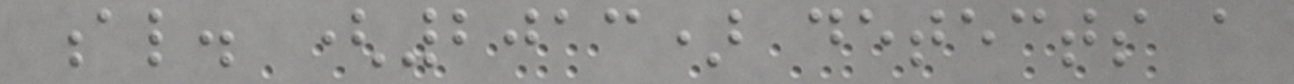al. (2013) detects a
